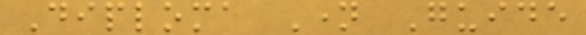Diploma Name Guide
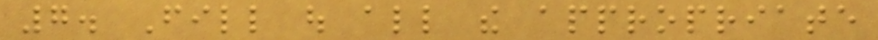7. Fill out all the appropriate
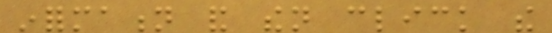information and then click the
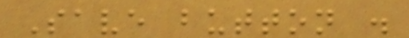Save button .
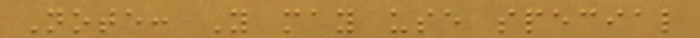Note: You may use special
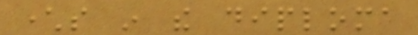characters in the diploma
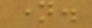name.
